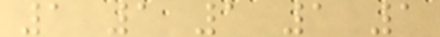1 1 1 1 1
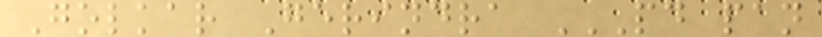Golkar Gerindra PD PAN
